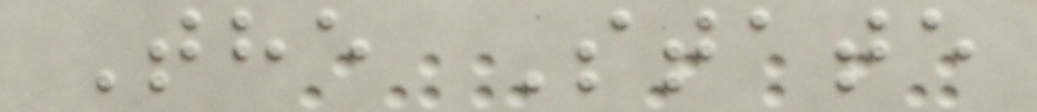The State
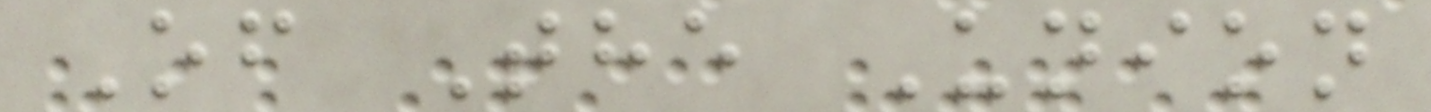Of The Union
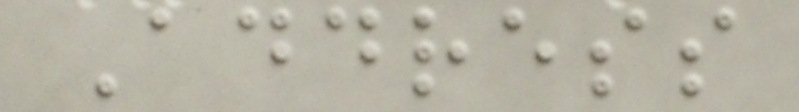Address
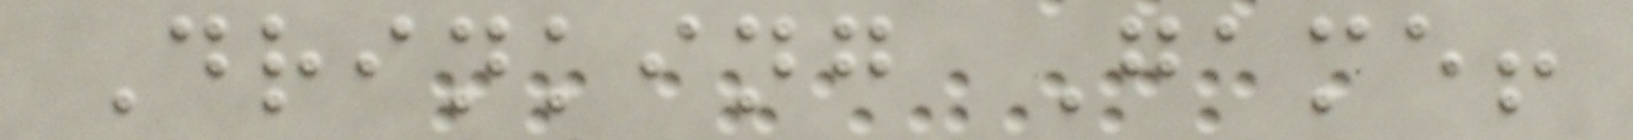Drinking Game!
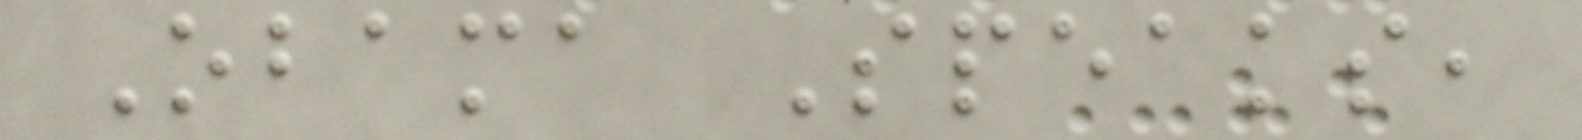Obama Speaks,
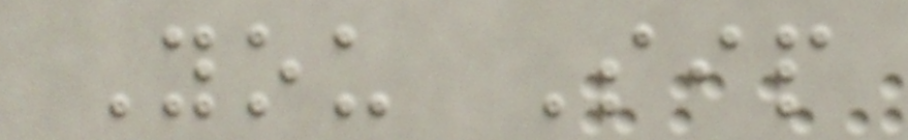You Sip
